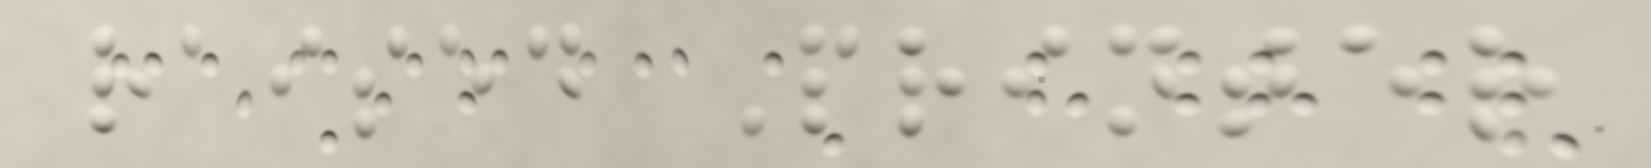raised Printer
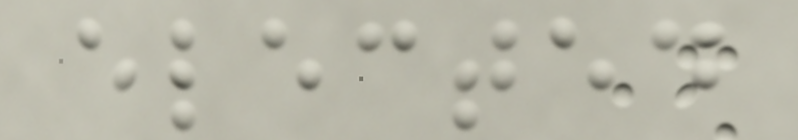elected
